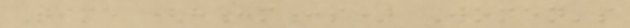Time (h:m:s) Women's
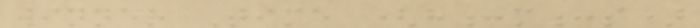winner Time (h:m:s)
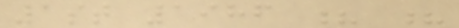1st 1986 ? ?
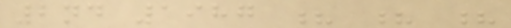2nd 1987 ? ? ?
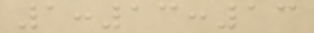1:13:13
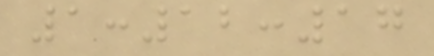1:12:17
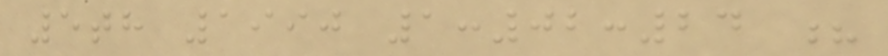5th 1990 1:02:24 ?
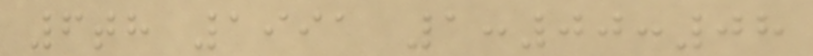6th 1991 1:00:08
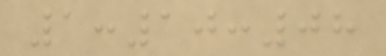1:10:08
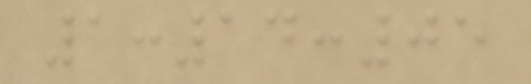1:14:05
